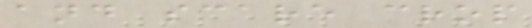and scare crop
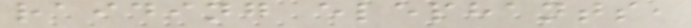raiding elephants,
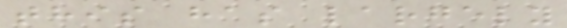this has largely
